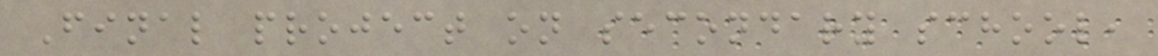Final project on secondary school,
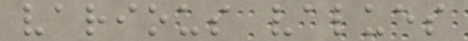various values
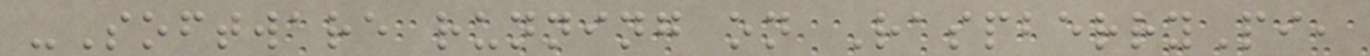-Software running on RaspberryPi,
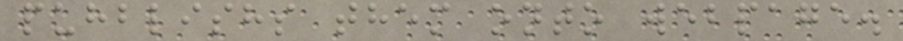puhblishs them onto webpage.
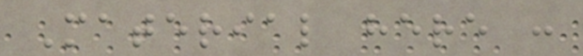Material here :
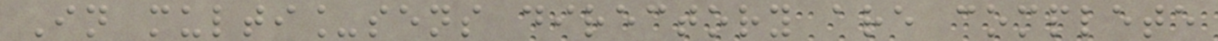In multi_sens directory are complete
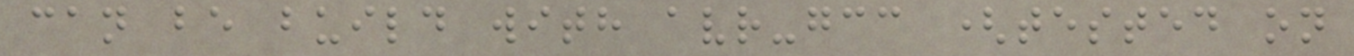can be build with avr-gcc (tested on
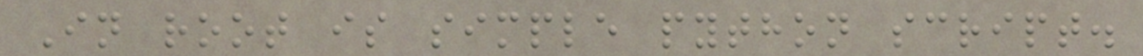In root is simple python script.
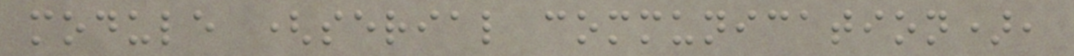module (serial communication),
